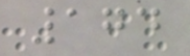174
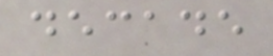decade
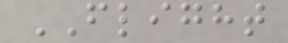FLIGHT
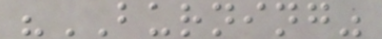"BURNING"
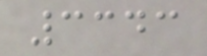3343
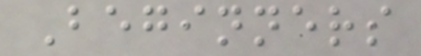Beginners
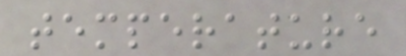temperature
